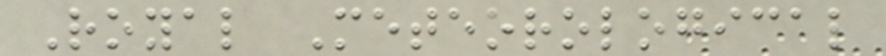Royal Meteorological
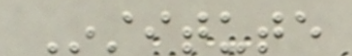Institute
